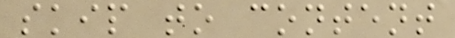skip to content
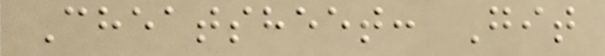Cheatsheet: Git
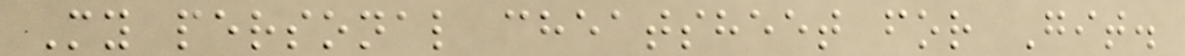My personal cheatsheet for Git.
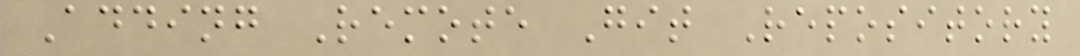Adding Remote Git Repository
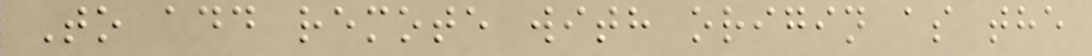To add remote with origin as the
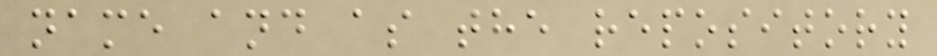name and as the repository
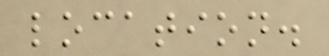location.
